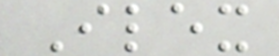Ilex
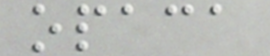opaca
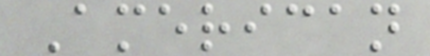American
